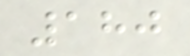180
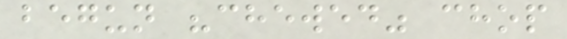begun "chewed" chop
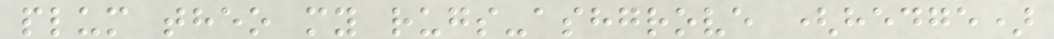plum theo my rugs-ashgrove (hedge)
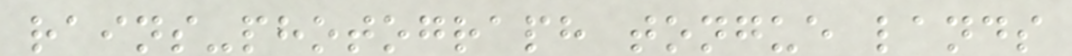rains-photograph tongue lands
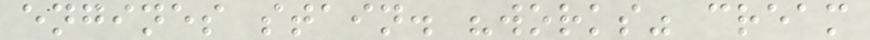engines stain. "works" cream
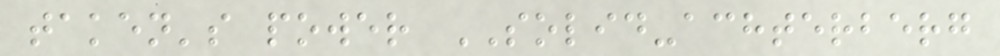taken's power SOLID-achterberg
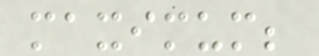maximum;
